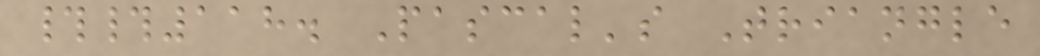##118. Pascal's Triangle
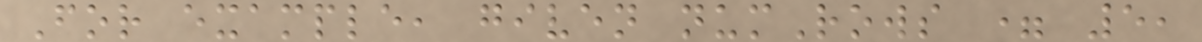For example, given numRows = 5,
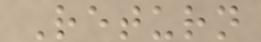Return
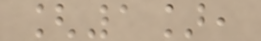[1],
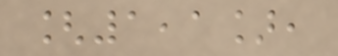[1,1],
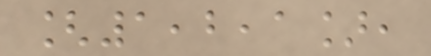[1,2,1],
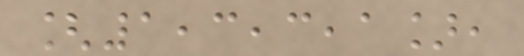[1,3,3,1],
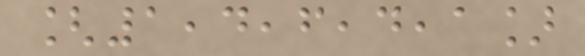[1,4,6,4,1]
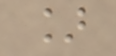]
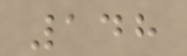148
